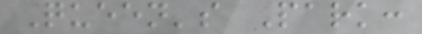Queen's Park:
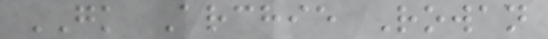GK Archie Rowan
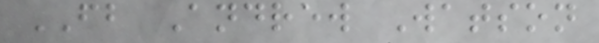FB Andrew Watson
